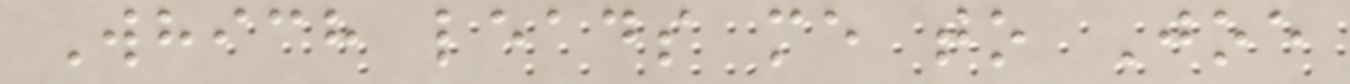Which leads me to Joe
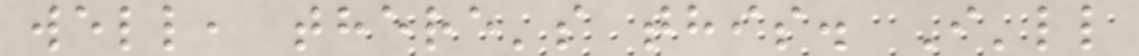well, there's this. I'll
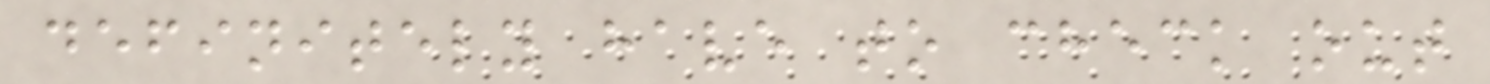definitely have to check out
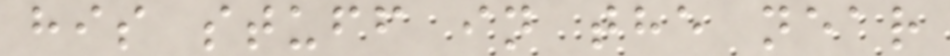his stuff in the near
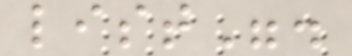list".
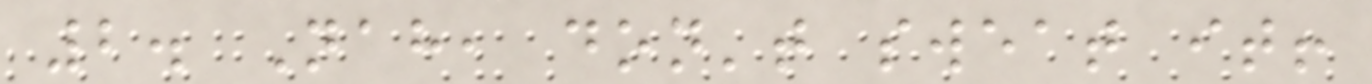2. Nah, don't sweat it!
